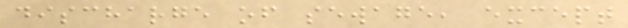discharge of sewage, except
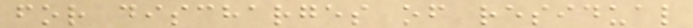for discharges of residual
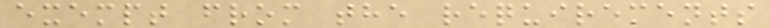exempt from the requirements
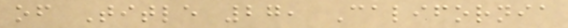of Title 27, California
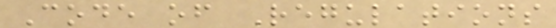Code of Regulations
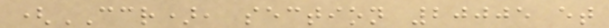(CCR), section 20005 et
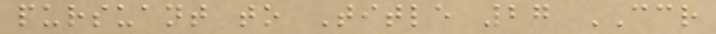pursuant to Title 27 CCR
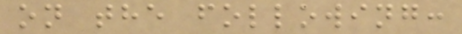on the following:
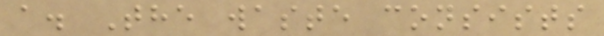a. The waste consists
